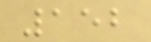152
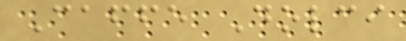Caffe Dolci
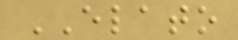ELATO
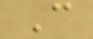C
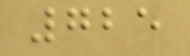725
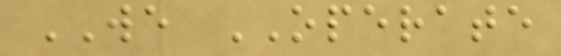WE OPERATE
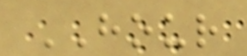HOUR
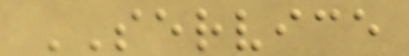SERVICE
